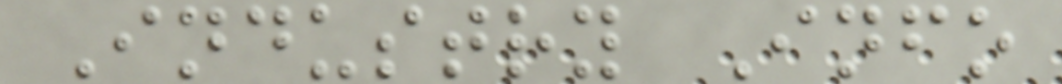Industry Info
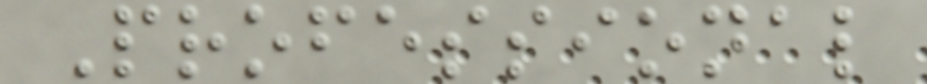Professional
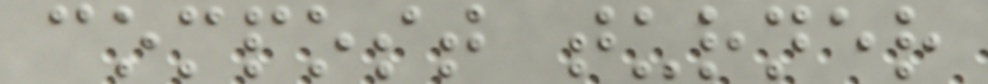compost turner
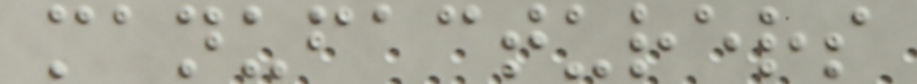manufacturers
